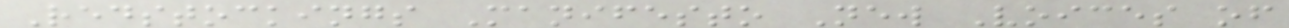Redstockings Manifesto New Voices of
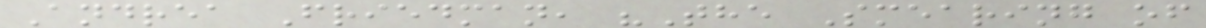Andrea Friedman, "The Smearing of
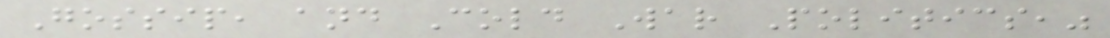Gossip, and Cold War Politics,"
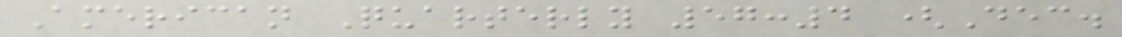American Quarterly 57:4 (Dec.
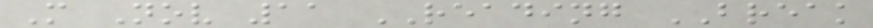M Nov 11 READING BREAK
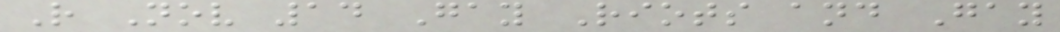R Nov 14 Gay Riots and Gay
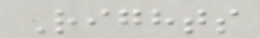Rights
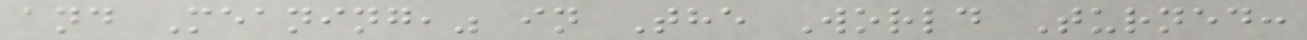and Meaning," in The World Turned:
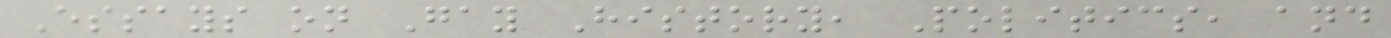Essays on Gay History, Politics, and
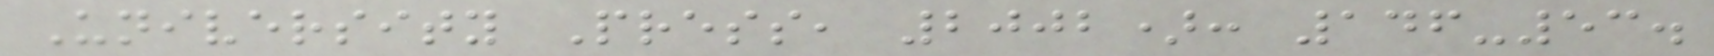University Press, 2002): 146-53.
